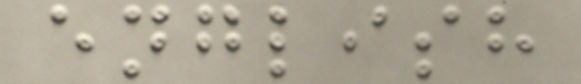english
